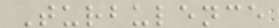Turbulence
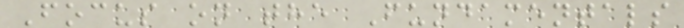Focus on the Fundamentals
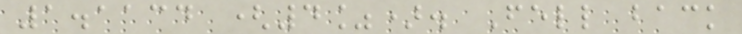1.1134 (4%). Fell back
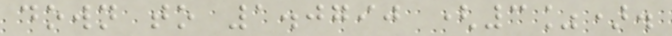down to 1.0790 (3%).
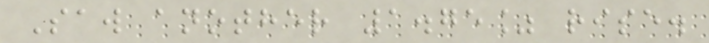Saw another 1.75% rise.
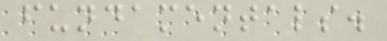fundamentals.
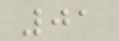01
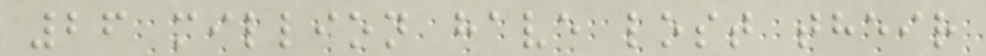26 million have lost their
